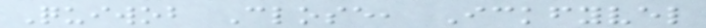Quiwob Close, Ickfyvel
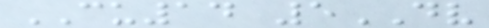CU14 5DV
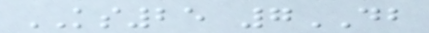KS25 7DB
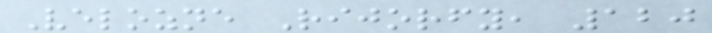Velozne Rijorfy, 120
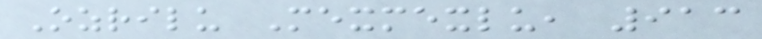Ozrilu Mexmexlu, 913
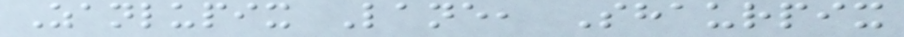Zanlupix Lane, Shaurpix
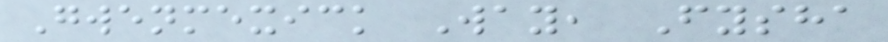Gwenmexick Way, Fysha
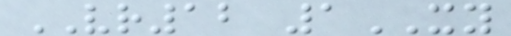VR12 1XY
